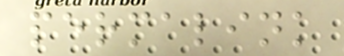permalink
